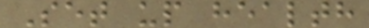Set up health
